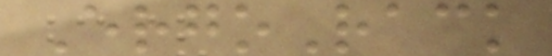ErgoRack
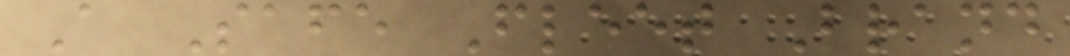A Safe Fleet Brand
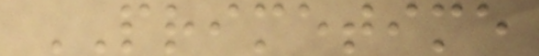PRIMETIME
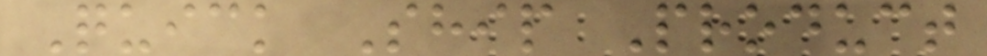Quick Ship Product
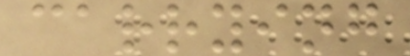carrying
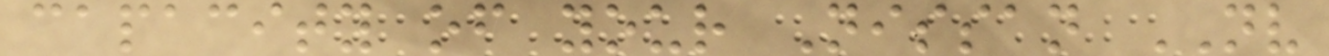capacity of your Nissan NV
